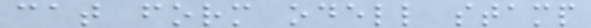cat form odell stamp
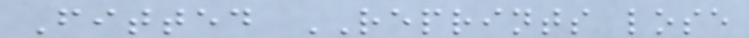Fitted REPRINTS lose
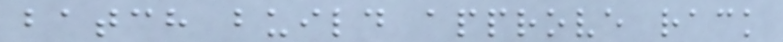batch build approve rack
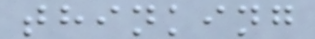thinking
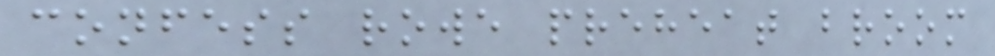confess rowe preheat broom
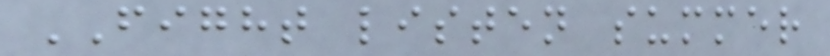FIGHT listen summer
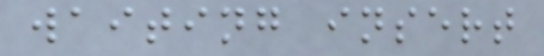waiting insert
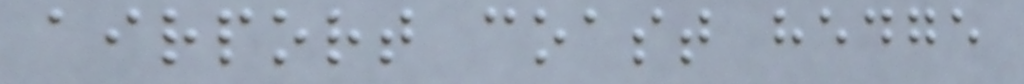airport coast hedge
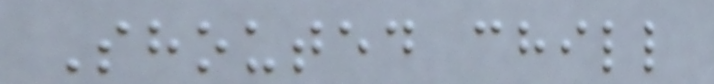Shouted chill
